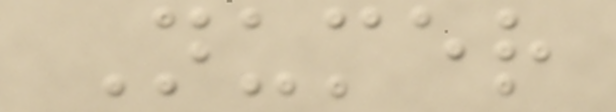Numer
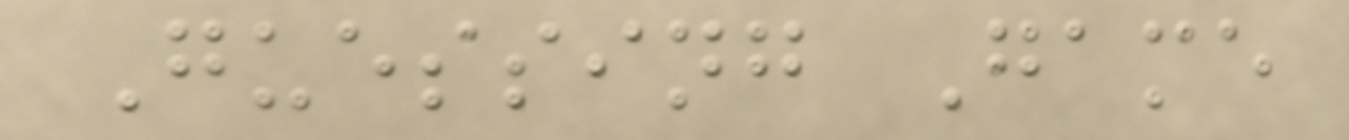Guessing Game
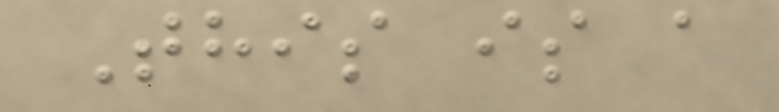This is a
